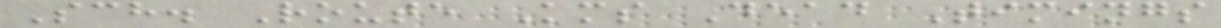Sch. Route Kms Dead Timings
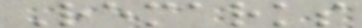Remarks
